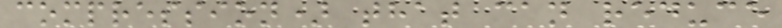compression) that can reduce
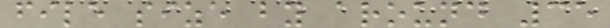file size by around 35
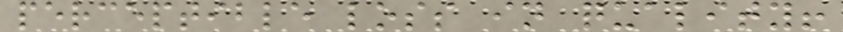perceptible loss in quality!
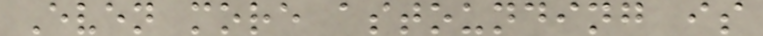Even more astounding is
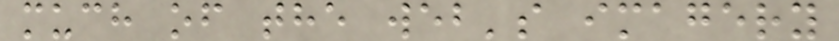much of the web's imagery
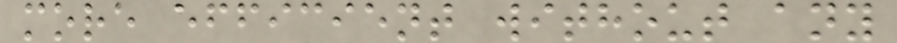more efficient without any
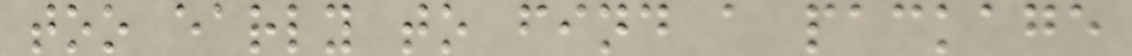too early to find a package
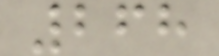268
